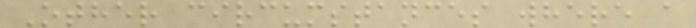Other circumstances where a
